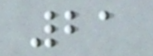21
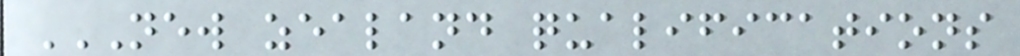NEW ZEALAND QUALIFICATIONS
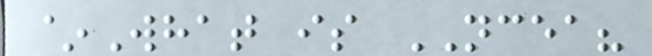~What is NCEA?
